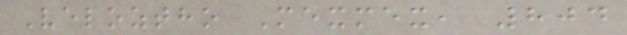Veloztho Mexmex, 804
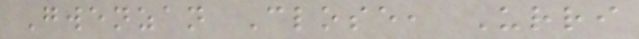Gwenzan Close, Urri
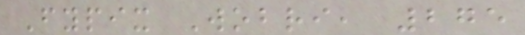Fypix Wobri, 275
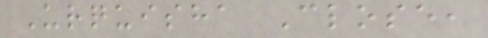Urquisha Close,
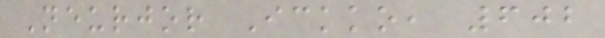Neurjor Ickko, 602
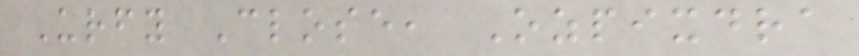Urfy Close, Ozpixdra
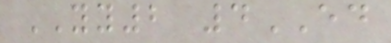YY2 4ED
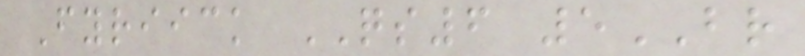Fyriick QS6 5BR
